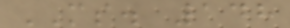MS. 148
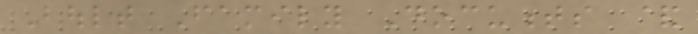Boult Family Documents &
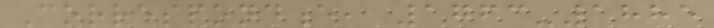Correspondence, 1763-1885
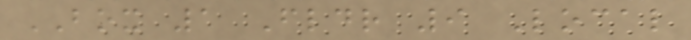BOX 1 Fldr 9 Local
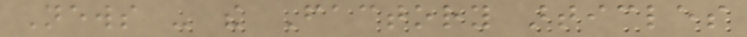News - the Factory articles
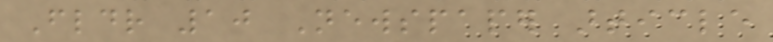Fldr 10 Newspaper article
